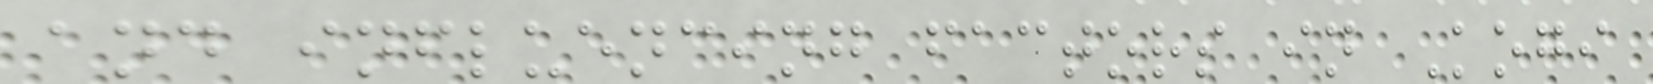and influencing factors in Kogi
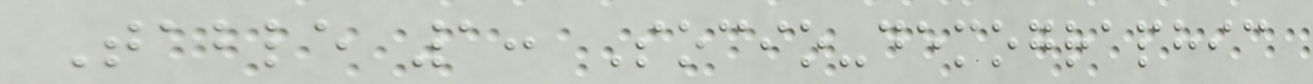Table 1: Socio-demographic
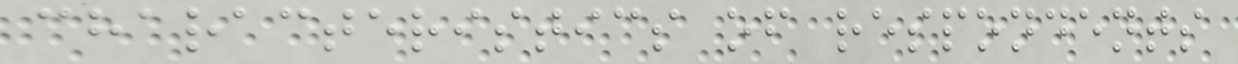characteristics of respondents
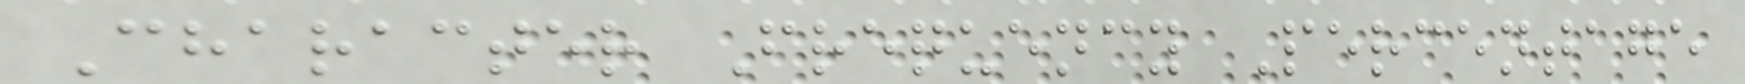Character Frequency Percentage
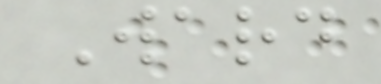Ward
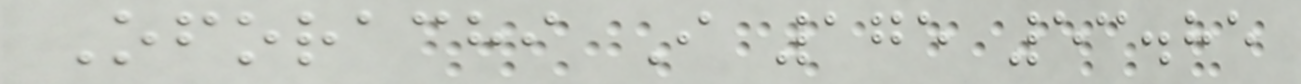Oforachi I 175 53.85
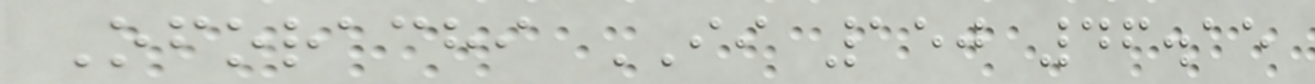Oforachi II 150 46.15
